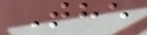The
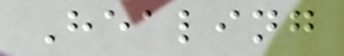Healing
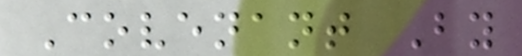Covenant By
